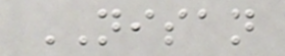NISAN
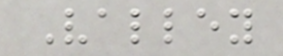Valley
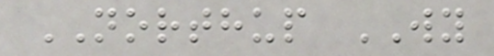NORTHUP WY
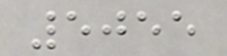5055
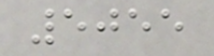5055
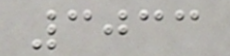3033
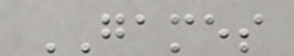GAMES
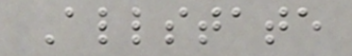Allstate
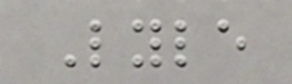Lyle
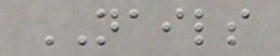NAILS
